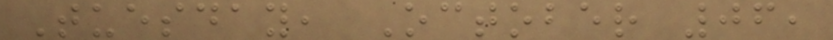Tuesday, October 06,
